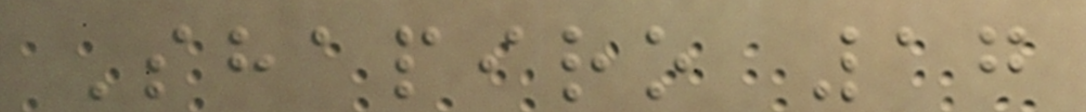Shapiro 17
